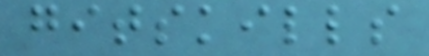gitskills
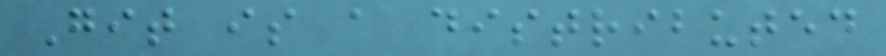Git is a distributed
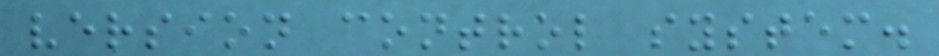version control system.
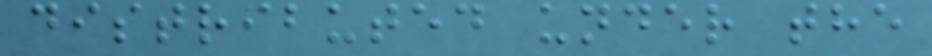distributed under the
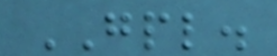GPL.
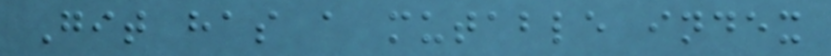Git has a mutable index
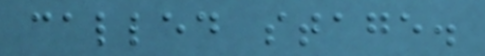called stage.
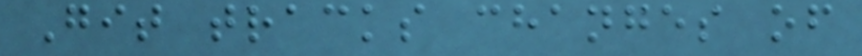Git tracks changes of
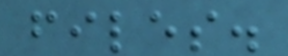files.
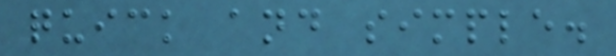quick and simple.
